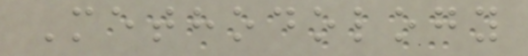Methodology
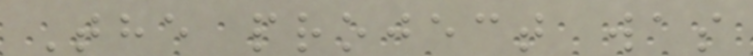The project was
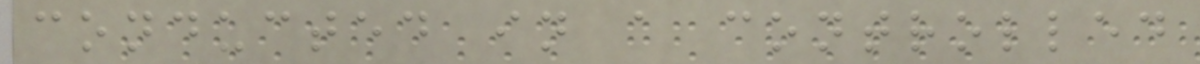conducted in a controlled
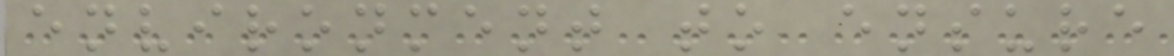environment to ensure
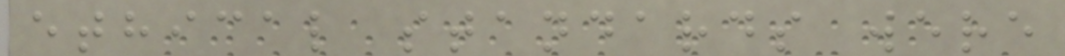ethical standards were
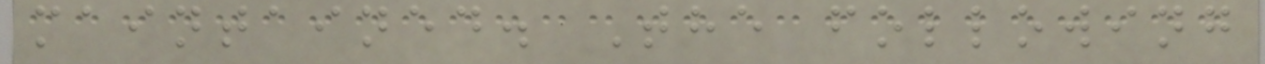maintained. The following
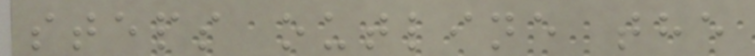steps outline the
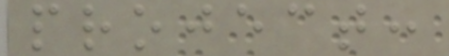project:
